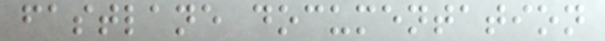fastlane documentation
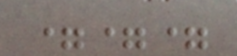===
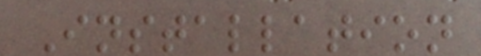Installation
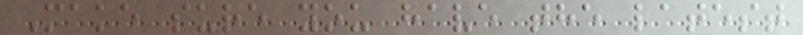Make sure you have the latest
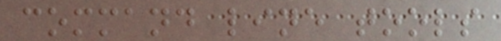command line tools
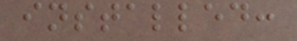installed:
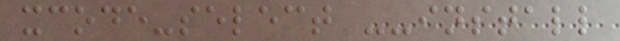xcode-select --install
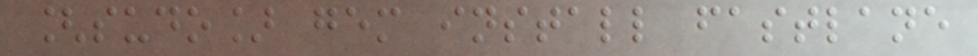[sudo] gem install fastlane
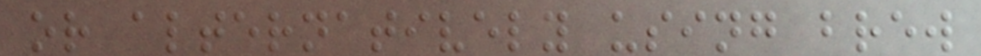or alternatively using brew
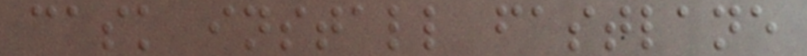cask install fastlane
